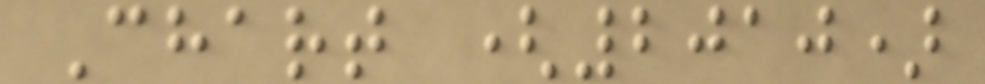Chart (2010)
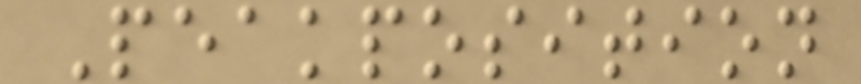Peakposition
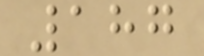187
